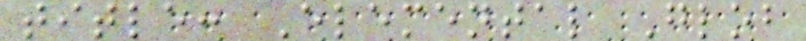title: Elemental Glob
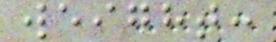weight:
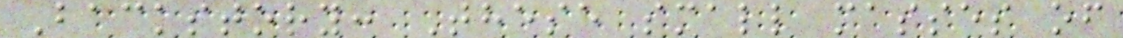Backstory: These small masses of
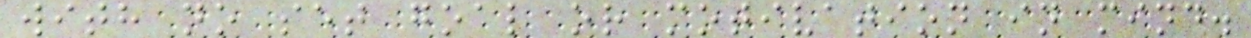with no set goal or motivation in mind.
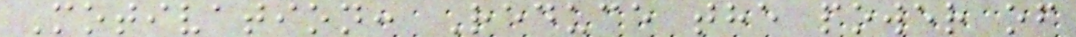Motivation: Reduce the power of
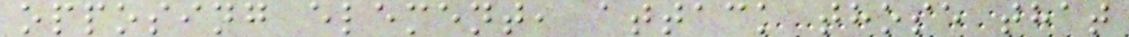opposing element, attack those that
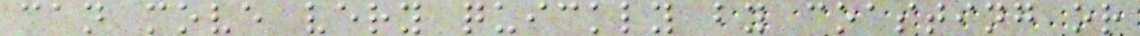can move very quickly by coasting or
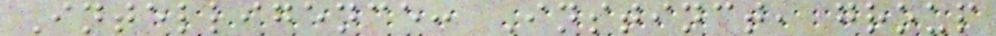Intelligence: Instinct, group
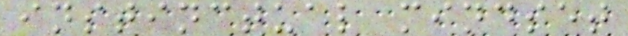instinctual mindset
